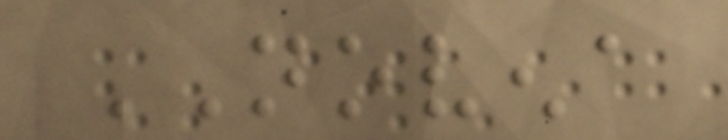NOVENA
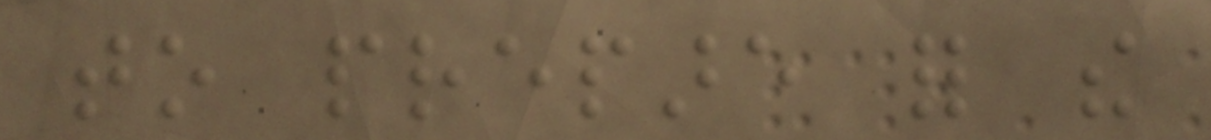to prepare for the
